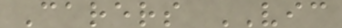Carers VIC
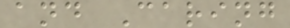and Caring
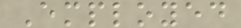Employed
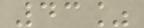43%
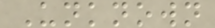Unknown
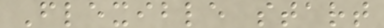Flexible start
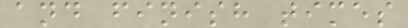and finish times
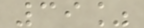39%
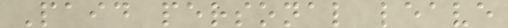Paid personal leave
